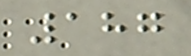187
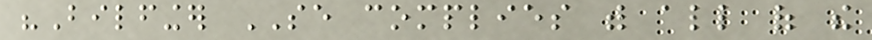"Bilfinger SE complies with all of the
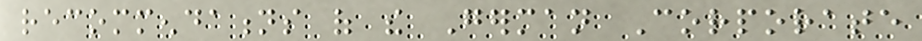recommendations of the German Corporate
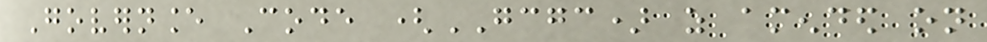Governance Code (GCGC) as amended on
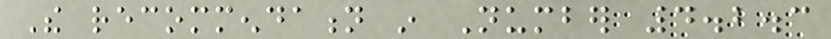The recommendation in Number 4.2.3
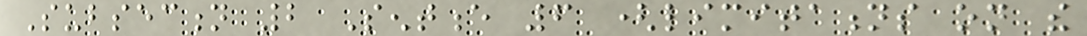Subsection 2 Sentence 6 (limitations on the
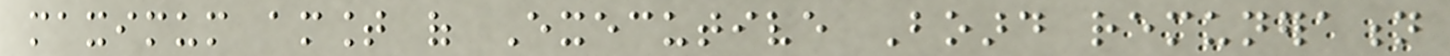maximum amount of Executive Board remuneration
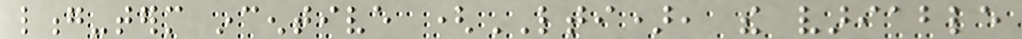long-term incentive (LTI), the variable
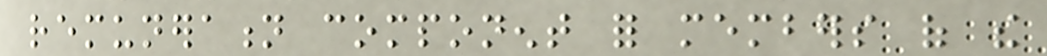remuneration component for members of the
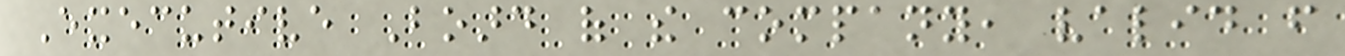Executive Board of the company, valid from
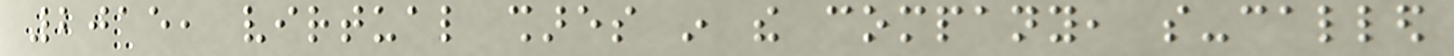2015, virtual shares in the company, so-called
